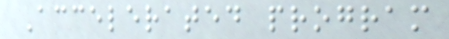Accelerated program
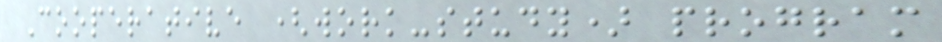Cooperative (work-study) program
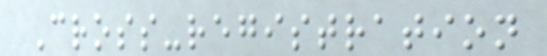Cross-registration
